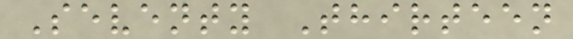Seventy Thirteen
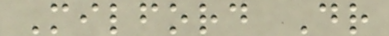Milford Dr
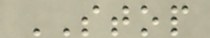STOP
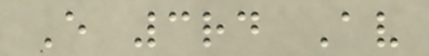E 3rd Av
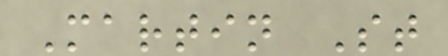Martin St
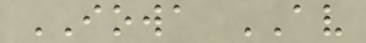IOWA AV
